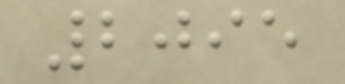2095
